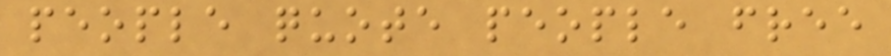people quote people free
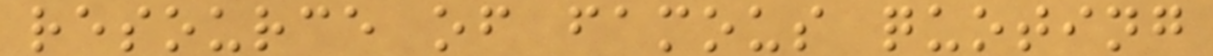resource of famous quoting
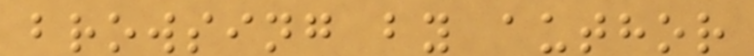browsing by author
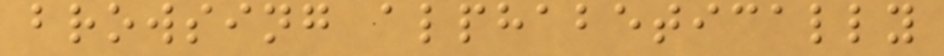browsing alphabetically
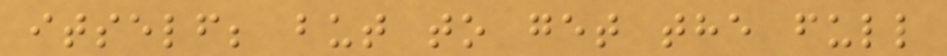itself; but to get the full
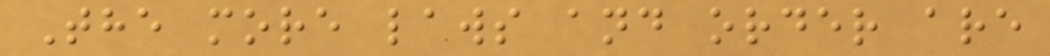The more laws and order are
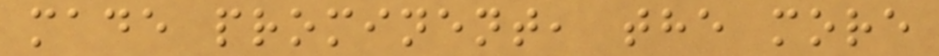made prominent, the more
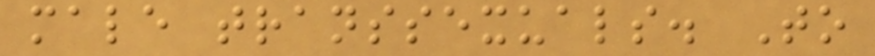male transsexuals. To
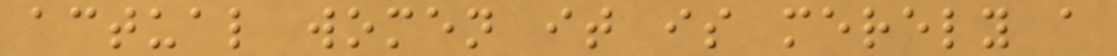actual women it is merely a
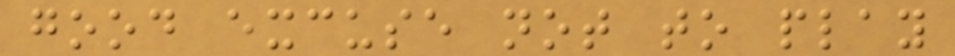good excuse not to play
